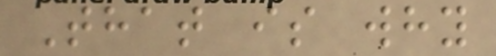That is why
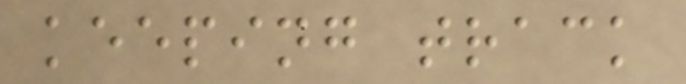keeping track
